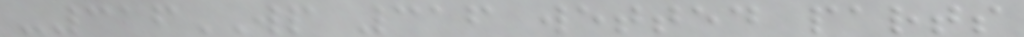-316WP 316 wetted parts
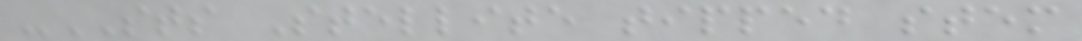-STS Stellite tipped stem
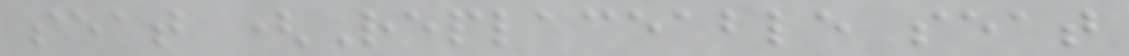seat (Replaceable seat
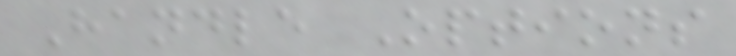Handle Options
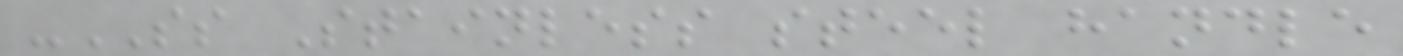-SS Stainless steel handle
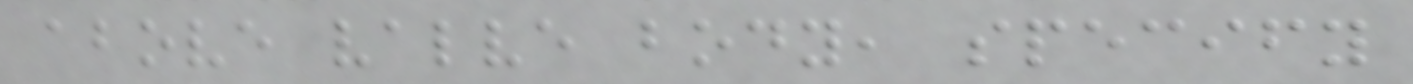above valve body, specify
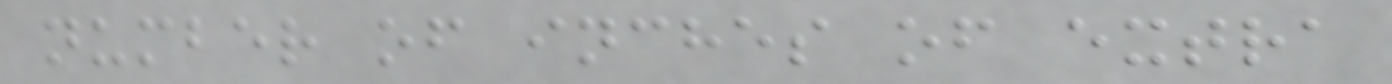number of inches of extra
